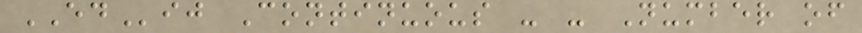EDij Continuous - - Number of
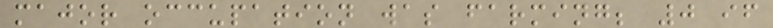major occupation was farming; 0 if
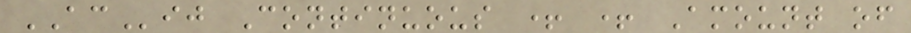ACij Continuous + + Amount of
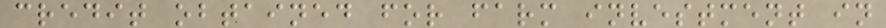credit obtained for farm investment in
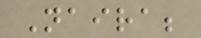Naira;
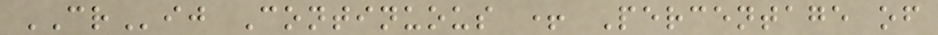CRij Continuous + Percentage of
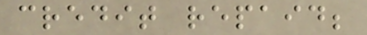credit repaid;
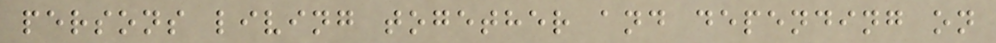persons living together and depending on
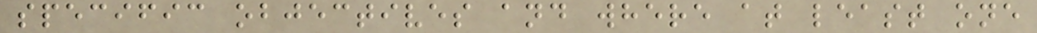specific objectives and where at least one
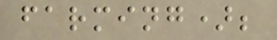farming);
